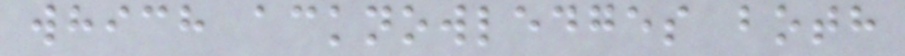which acknowledges both
